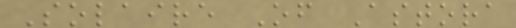Solaire Of Astora
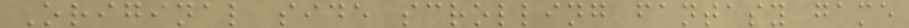Original side scrolling fantasy game
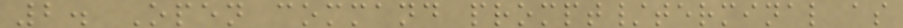2. Open command prompt/terminal as
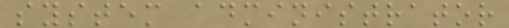system administrator
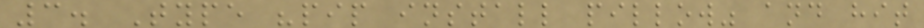3. Type "pip install pillow" and hit
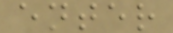enter
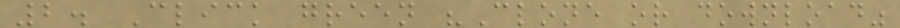2. Click green "Clone or download"
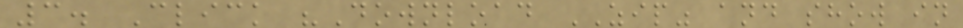3. Click "Download ZIP" and show in
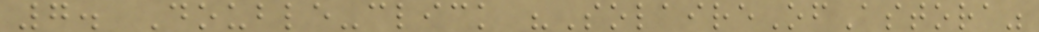7. Double-click "SolaireOfAstora"
